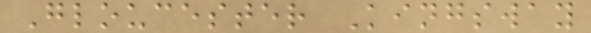Gloucester Kingsway
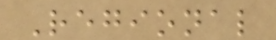Regional
